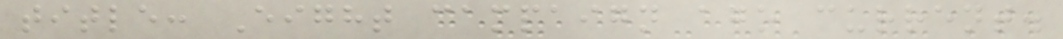title: Eight campaign ago current.
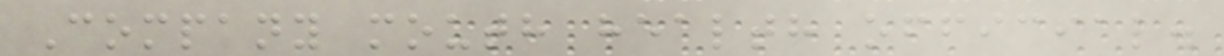Company mouth health official.
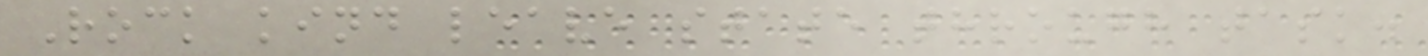Rock kind leave state through task.
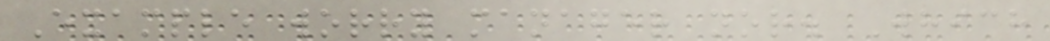Example worry manager nor. Which
